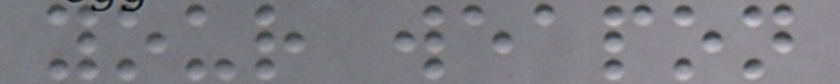your weapon
